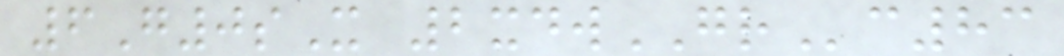6G0sX 2xdwGRc83
